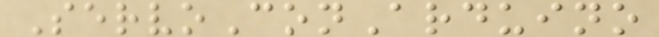ServoConArduino
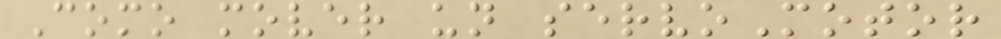Como mover un servoMotor
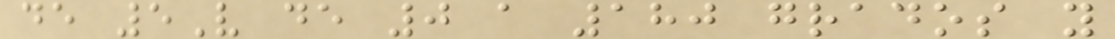de 5V de 0 a 180 grados y
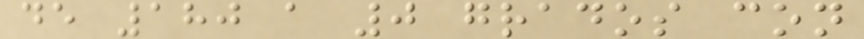de 180 a 0 grados con
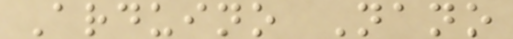Arduino Nano
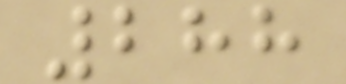288
